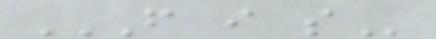F I S
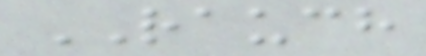RAUCH
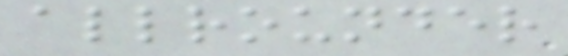allrounder
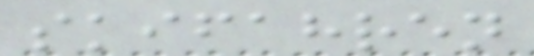skifahren
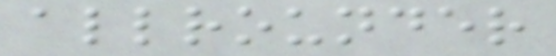allrounder
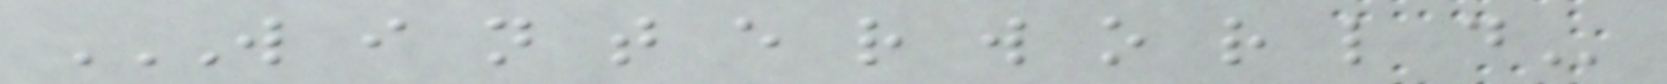W I N T E R W O R L D
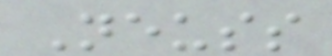Neuss
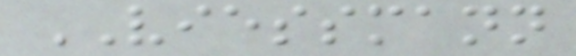VIESSMANN
